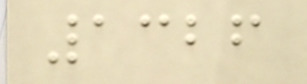1326
